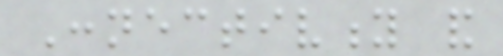Connectivity and
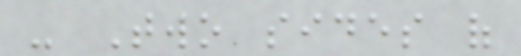- Two sides of
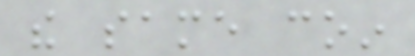the same coin
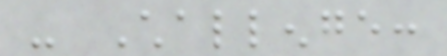- Challenge:
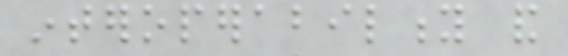interoperability and
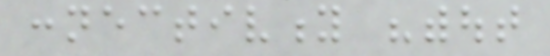connectivity "without
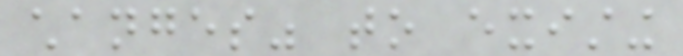changes" to existing
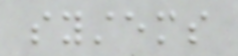systems
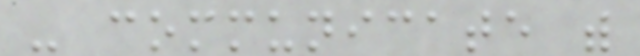- communicate with
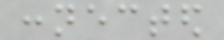connected
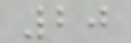20
